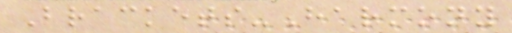Brackets-Harmony
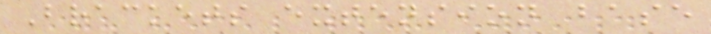Brackets extension base
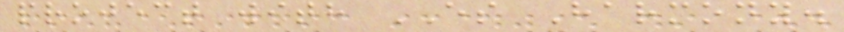project with ES Harmony.
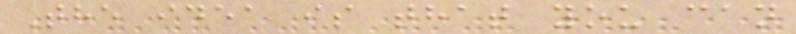The idea is that you can
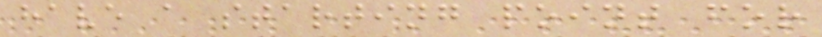have a starting point for
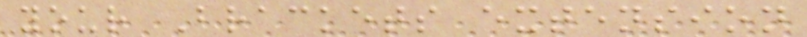your Brackets extension
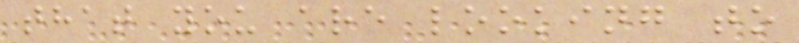that you are looking to
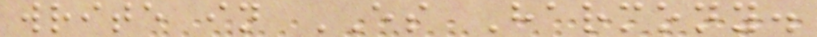write in ES Harmony.
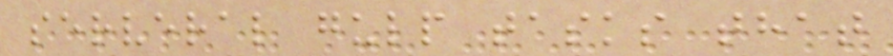serveral gulp tasks that
